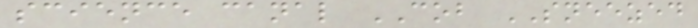science canal COB SNEEZED
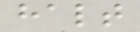halt
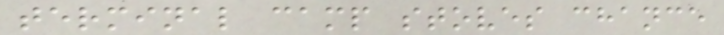terminal camp stoves chance
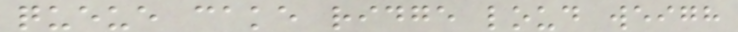queue cake ridge loud weigh
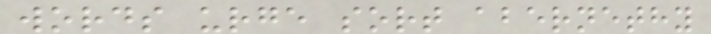words urge sort abernethy
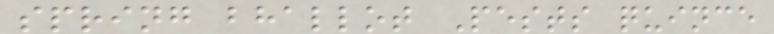spring bhallot Pests quince
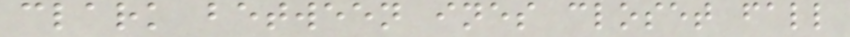clark between ines closet fall
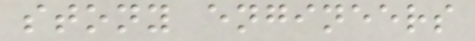stony engineers
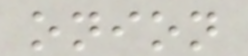onion
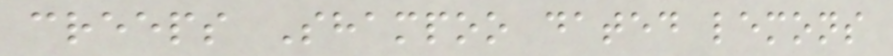creeps Shampoo dated lemons
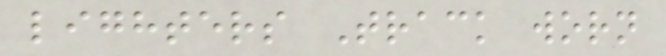lighters Track worn
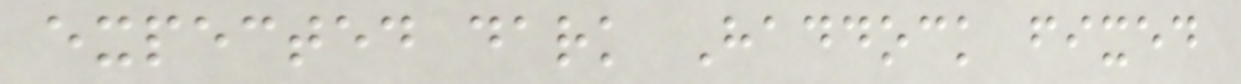expected dark Haddock fixed
